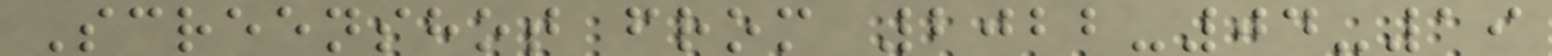Screenshot from 2022-04-19
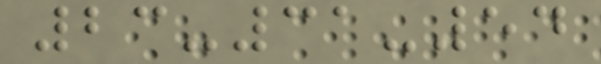23-31-54
